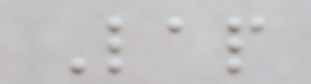Lap
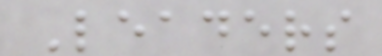Leaders
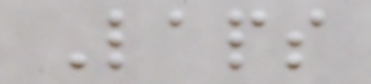Laps
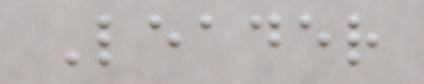Leader
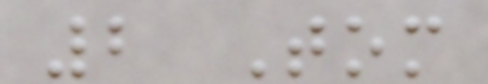2 Tom
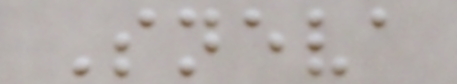Sneva
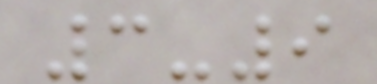3-9
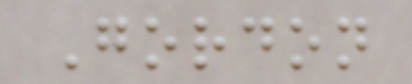Gordon
